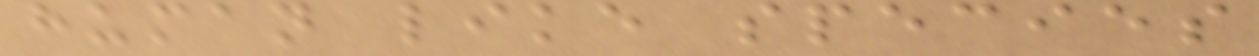human like species
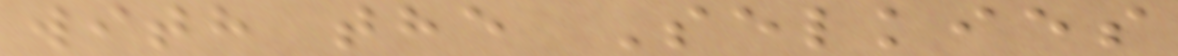with the Selkies
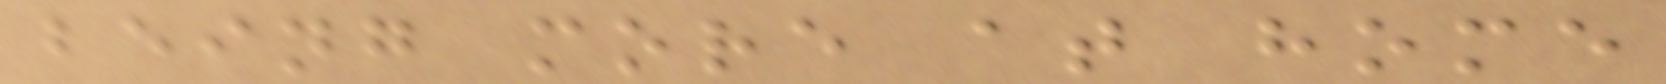being more at home
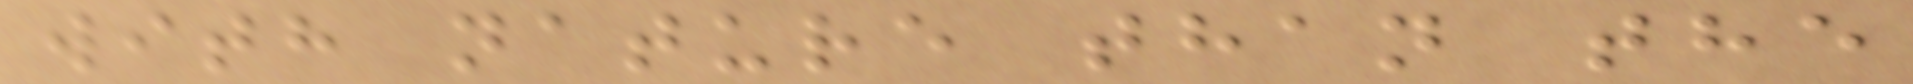with nature than the
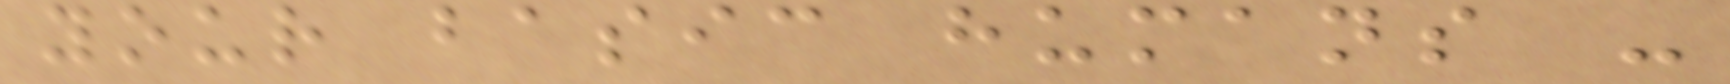your basic humans -
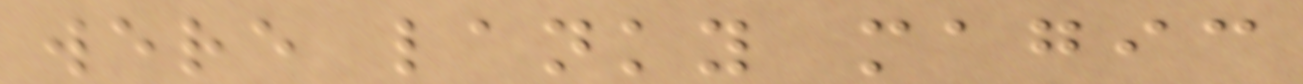were lanky magic
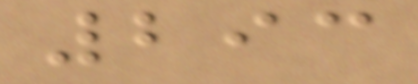293
